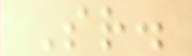Sr.
